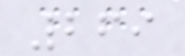269
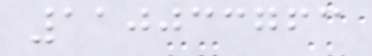110033763
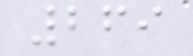269
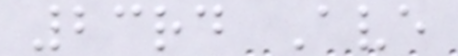23rd Ave
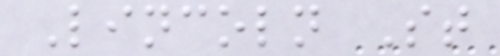Lincoln St
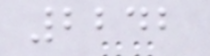2242
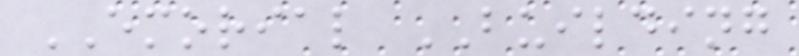EMORIAL BUILDING
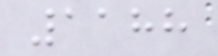1188
